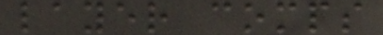layer comps
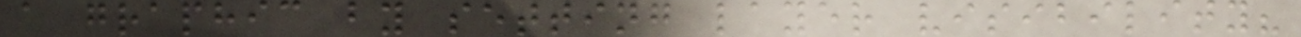a graphic by setting layer visibility?
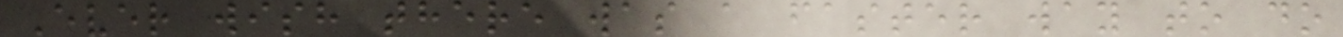Ever wish there was a faster way to do
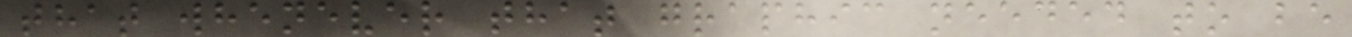that whenever that graphic needed to be
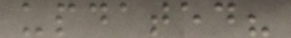updated?
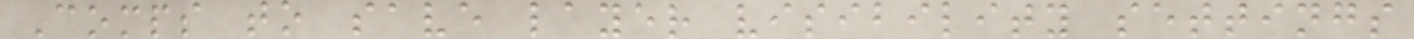Comps to save layer visibility settings
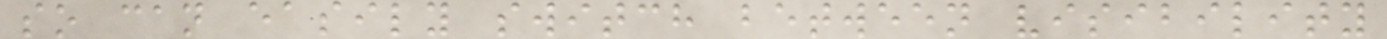so can easily switch between visibility
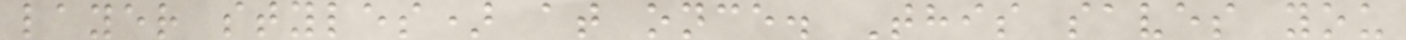layer styles) at once. This saves you
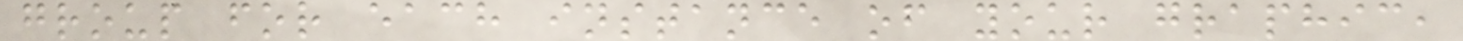group for each instance of your graphic,
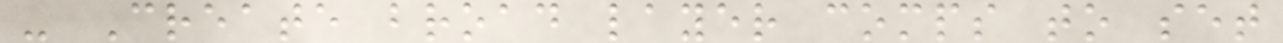- Create broad layer comps to set
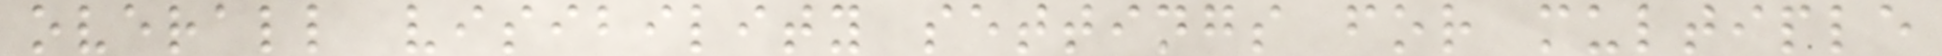overall visibility settings for multiple
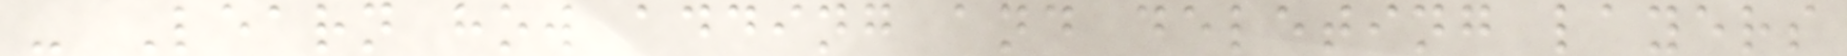- Learn how adding and deleting layers
